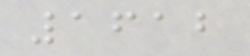1612
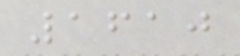1610
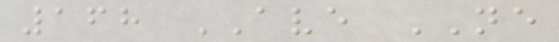168 AVE NE
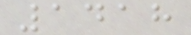1418
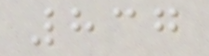837
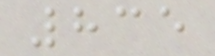835
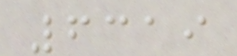6319
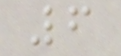6
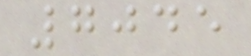7045
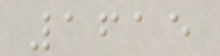1615
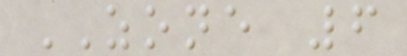ZONE 6
